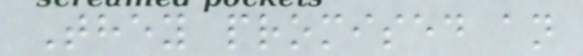They promised an
